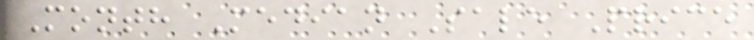Month Median Sale Price
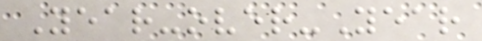Year-over-Year
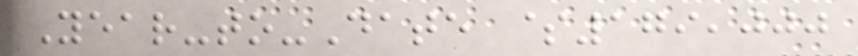Year-to-Date $179,000
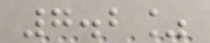7.2%
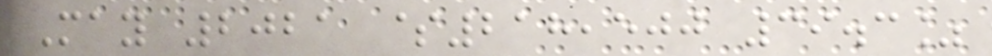May 2021 $218,500 39.3%
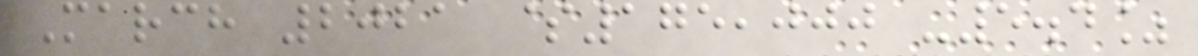March 2021 $175,000 -5.4%
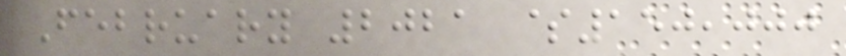February 2021 $150,000
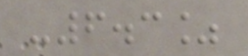-6.3%
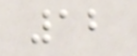12
